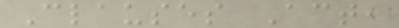Clauses Act,
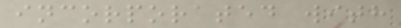incorporated with
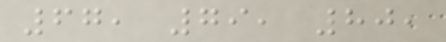67, 79, 80,
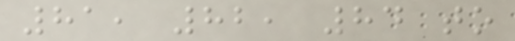81, 82, 84 to
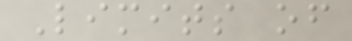Limits of
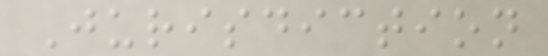Jurisdiction
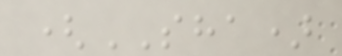(SHA)
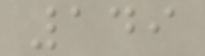149
